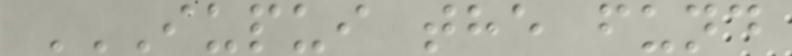IUPUI THE FUND
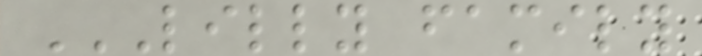LILLY FAMILY
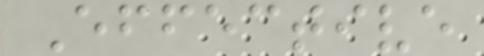Effective
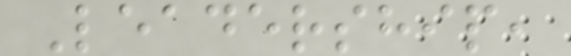Leadership,
